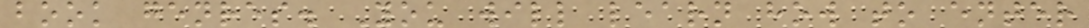book genres. You will learn how to enter
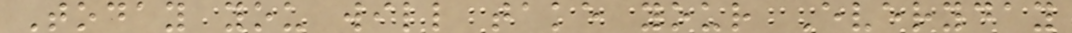Today you will take your Everyday
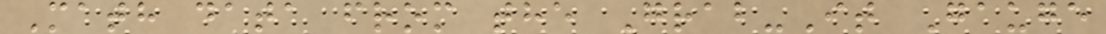Math data from the Grab-It Gauge
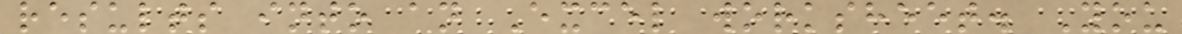results into an Excel worksheet. You
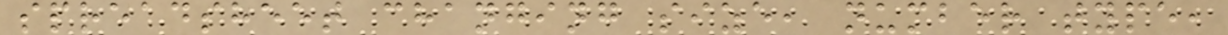spreadsheet changing size, number type,
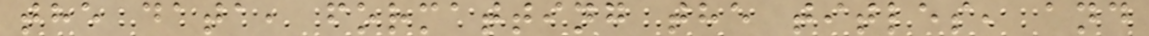the data, formatting the titles, and
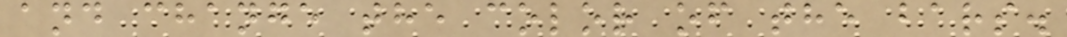and change the color of the bars.
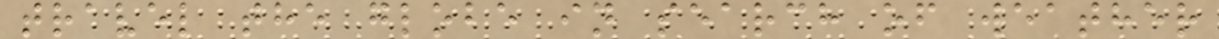travel the globe in search of weather
